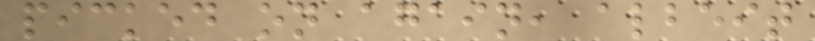picked on again, albeit
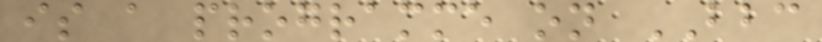is a programme on BBC
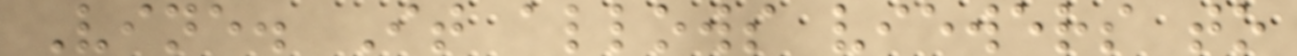Vine. It allows viewers to
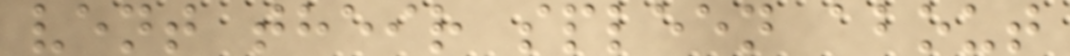vent their spleen about
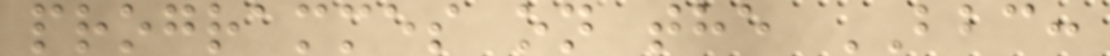programmes on the BBC:
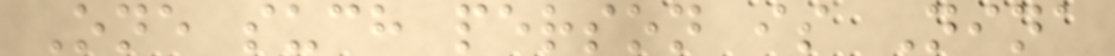One such person is Nina
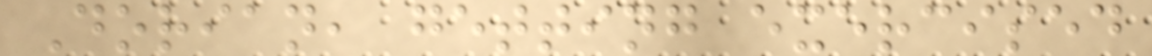Dorian, getting exercised
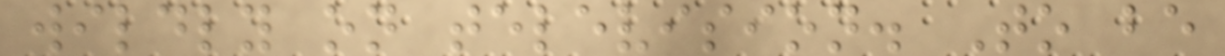wildly on television. To be
